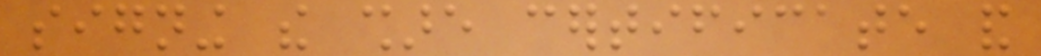signing the share certificate and
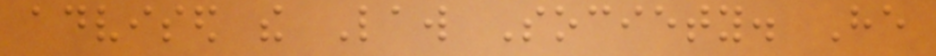advised the Law Society. He
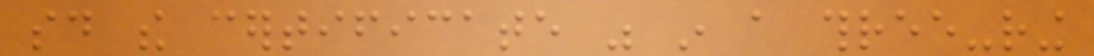said the certificate was in a three-ring
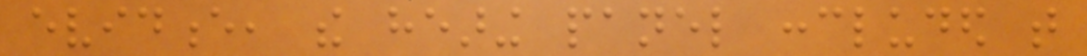evidence, the hearing panel concluded that
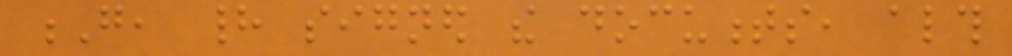G, had signed the documents, although
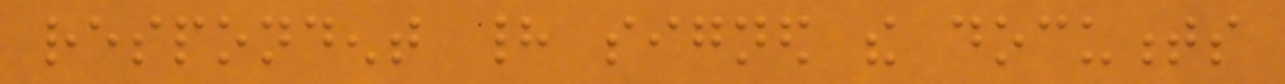respondent had signed the documents
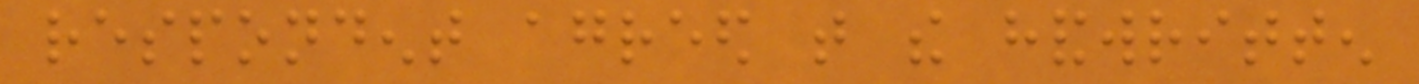respondent agreed that the handwritten
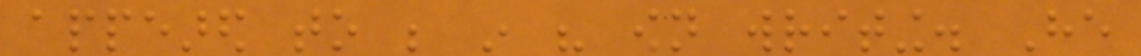appeared to be in his own writing. He
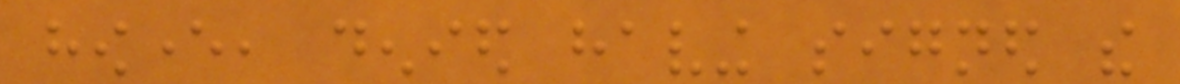however, denied having signed the
